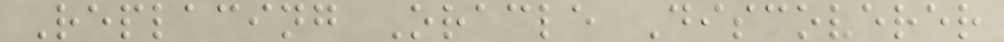Replacing Oracle Discoverer
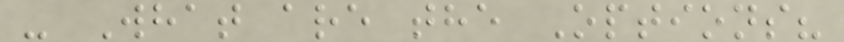- What are the Options?
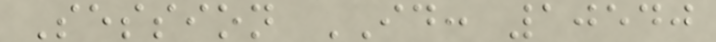Session ID: 10540
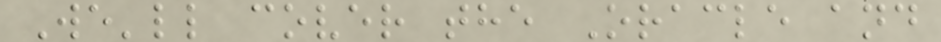We'll cover the Oracle and
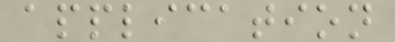application
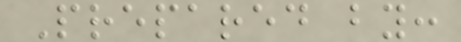Prepared by:
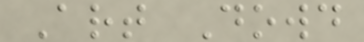Art Dowd
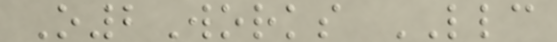O2Works LLC
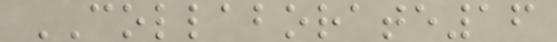COLLABORATE16
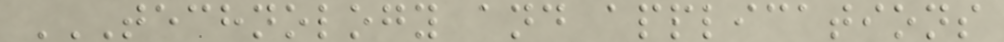TECHNOLOGY AND APPLICATIONS
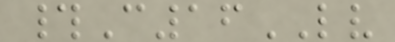#C16LV
